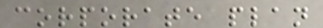corporate plan
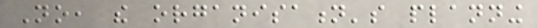No, the organisation's planning
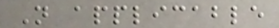Not applicable
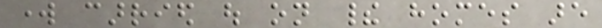work carried out on their homes are
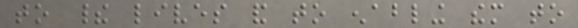to their lives and to enabling them to
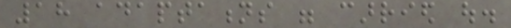18 adaptations were carried out.
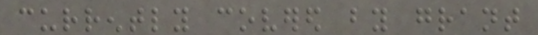currently covered by grant
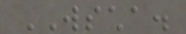WSCHA.
